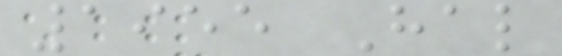1955 Hal
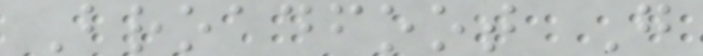Broadfoot G
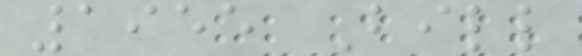1955 Bill
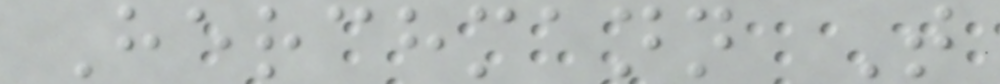Herchmann T
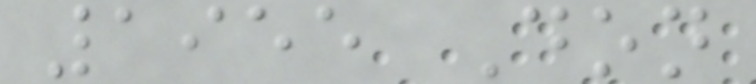1955 Don
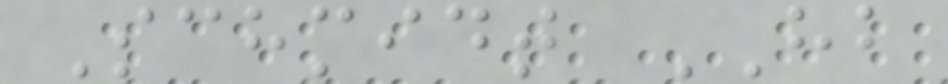Schmidt HB
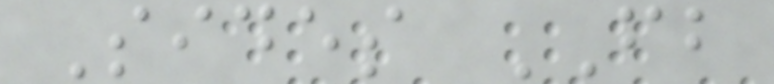Sides FB
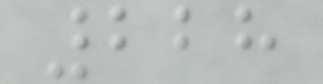228
